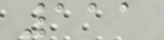111
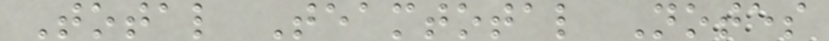Total Teamtotal Notes
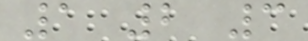1 2 3
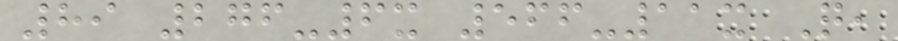89 276-6x 566-11x Q,
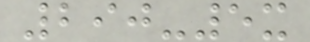290-5x
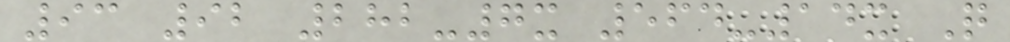93 92 282-7x 564-14x Q
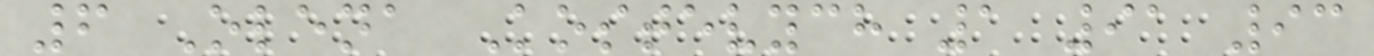6 Olena Kostevych 1 91 93
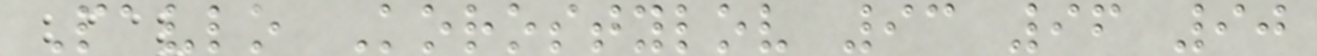Pavlo Korostylov 93 96 90
